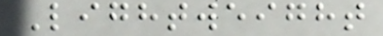Lightweight
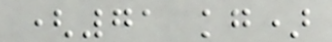(71 kg)
